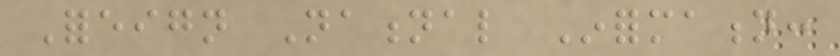Foreign National Information:
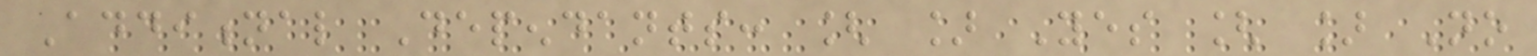Additional Dependants: [ ] Yes [ ] No
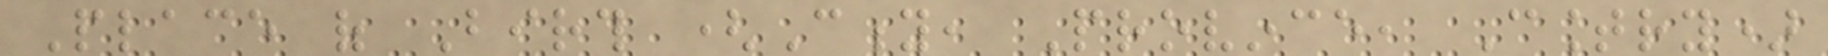Place of Birth (City, Province, Country)
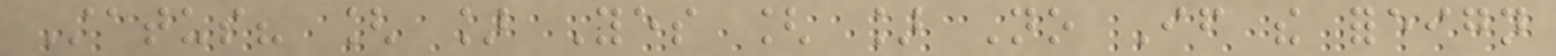Status? [ ] Yes [ ] No If the foreign
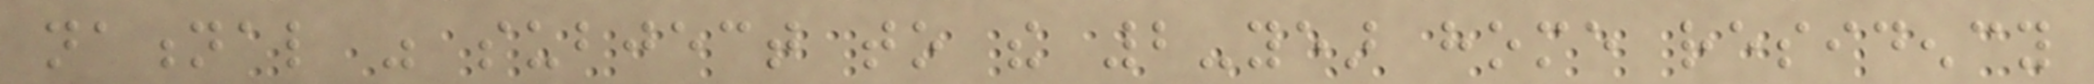national was subject to the 2-year home residency
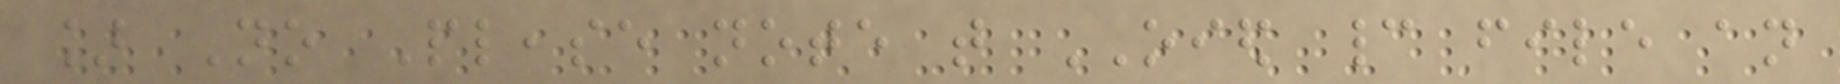] No Please note that OIED cannot file an
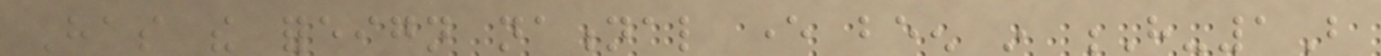Has the foreign national ever been in H-1B
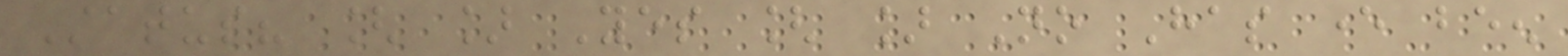Status? [ ] Yes [ ] No Has ever been
